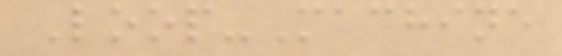Loop-Machine
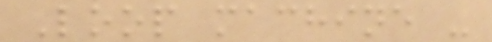Loop machine -
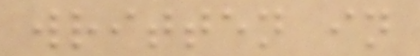written in
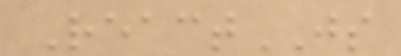ReactJS
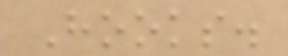Hooks.
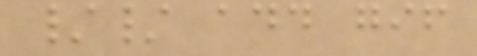// add gif
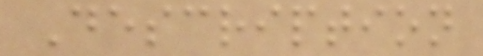Description
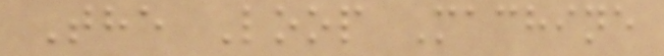The Loop Machine
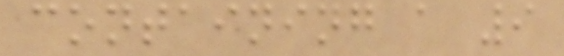containing a 9
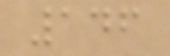146
